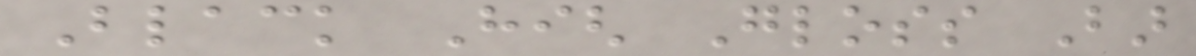Black High Gloss Bar
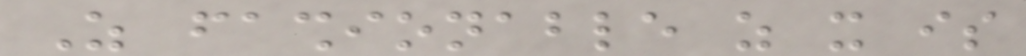As fashionable as it is
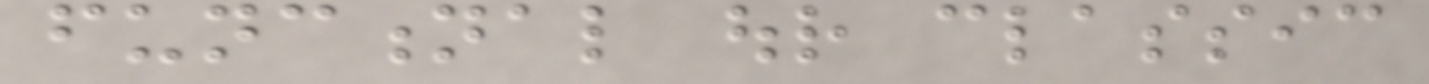functional our classic
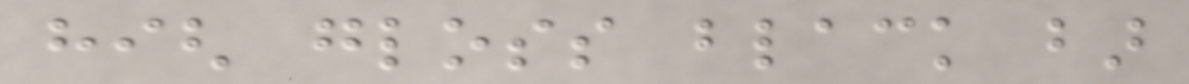high gloss black bar
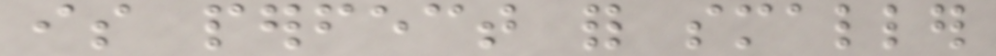is perfect for smaller
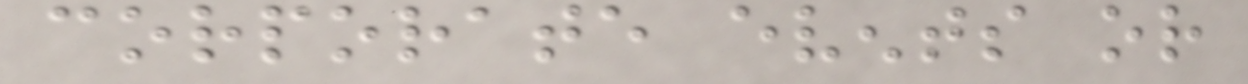corporate events or
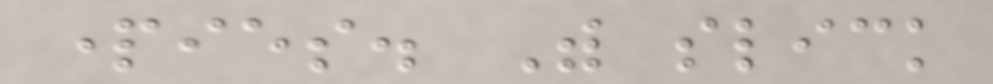parties. With slick
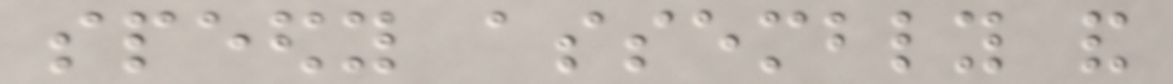speedy assembly and
